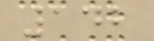142
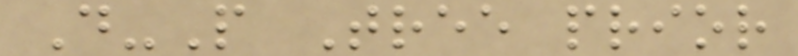D-P Tree prior
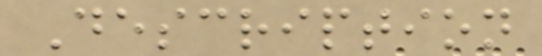Description
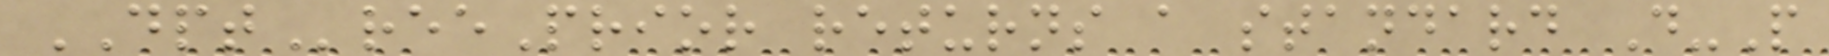DPTreePrior returns a standard D-P
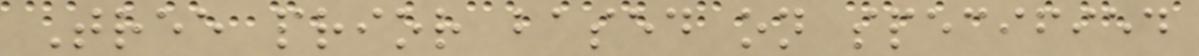Tree prior based on specified
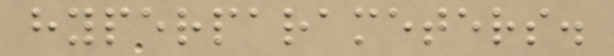hyperparameters.
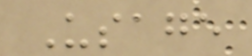Usage
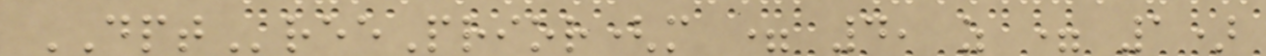DPTreePrior(m = 4, z = 1)
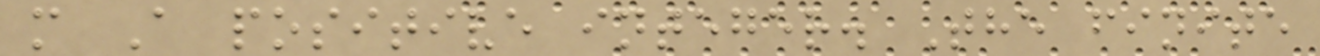m A positive integer. The finite
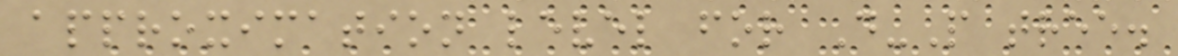approximation level for D-P tree.
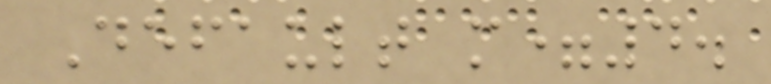Default m=4.
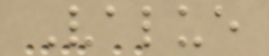Value
